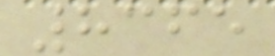8365
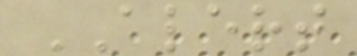ALERT
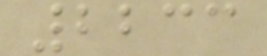2233
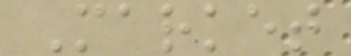Market
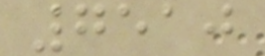7510
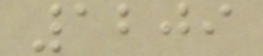1209
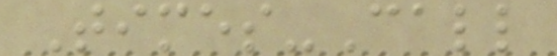Times-Call
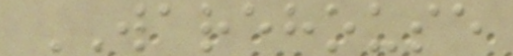WAREHOUSE
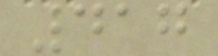417
